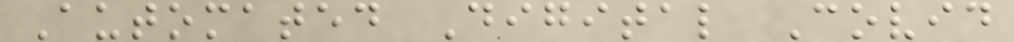Automated Digital Covid
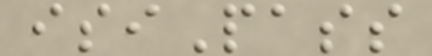isiPass
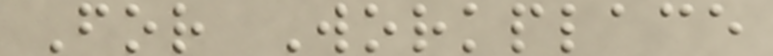For Workplace
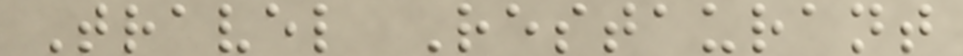Travel Restaurant
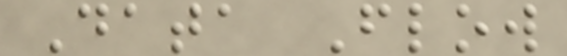Data Flow
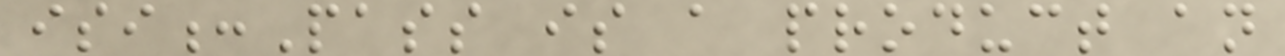isi:Pass is a product an
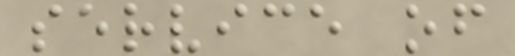service of
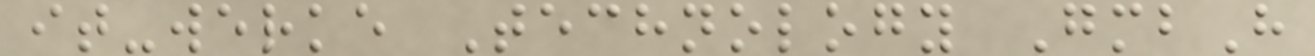it-werke Technology GmbH
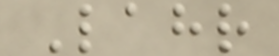Lahr
